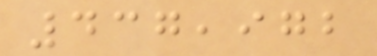437,972
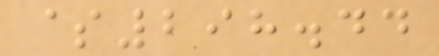$298.44
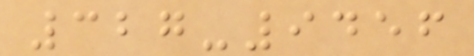327-9456
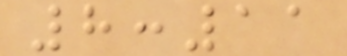8:11
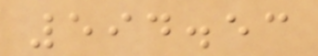594.53
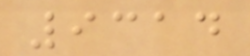9314
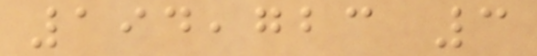194,723 3
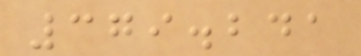379.241
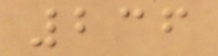236
